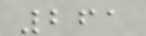261
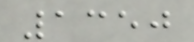1350
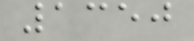1350
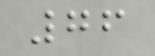76
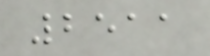2511
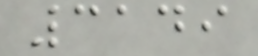3149
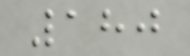180
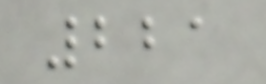221
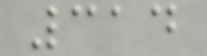314
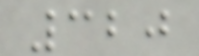320
